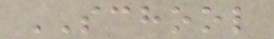SCHOOL
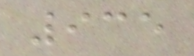935
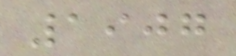1907
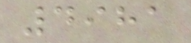4981
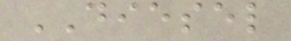DIESEL
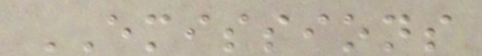EMISSIONS
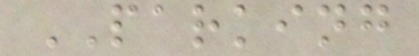PARKING
